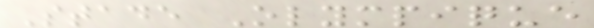Stade Olympique
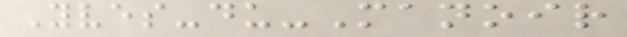Yves-du-Manoir
